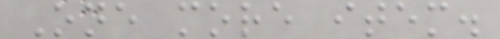One more item.
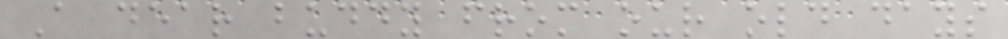A dear buddy from our old days
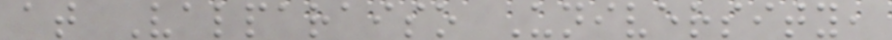at Valparaiso University,
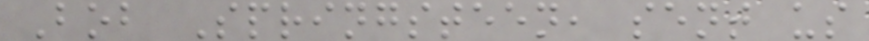Bob Springsteen, sent us
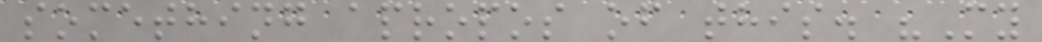something apropos of this. "My
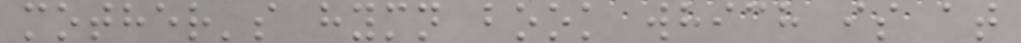mother's hymn book which is at
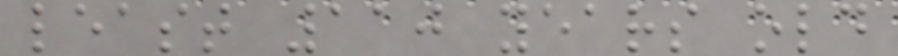least 110 years old
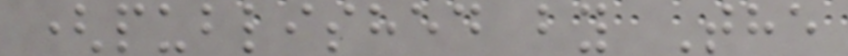(published by The
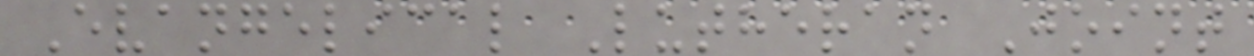Evangelical Lutheran Joint
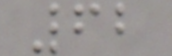62
